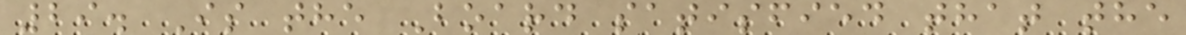29. Is the Board satisfied that the
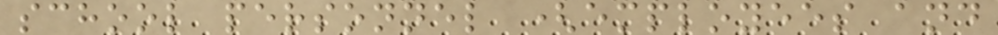school personnel (employees and
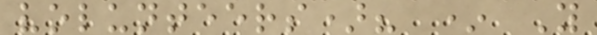volunteers)? * Y
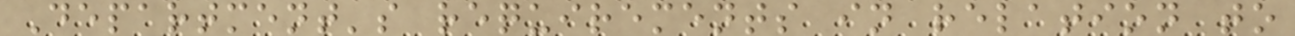Department's requirements in relation to
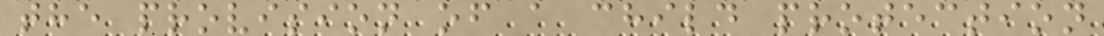the provision of a child protection
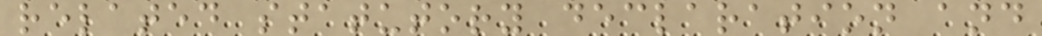related statutory declaration and
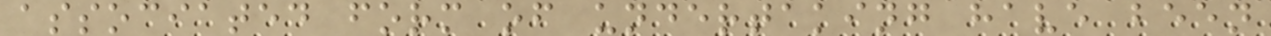associated form of undertaking have been
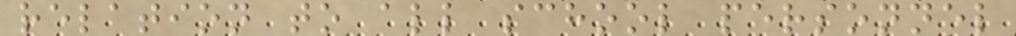relation to all school personnel
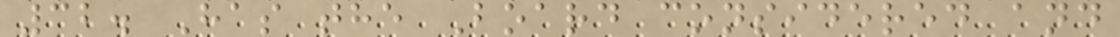32. Has the Board considered and
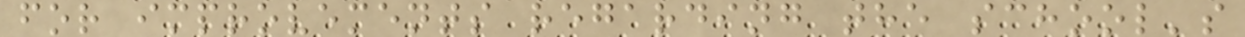for improvements regarding the school's
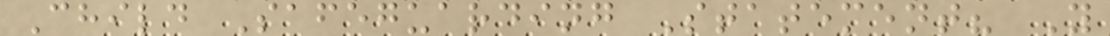Child Safeguarding Statement? Y
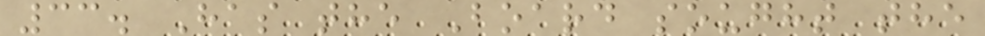33. Has the Board sought the
